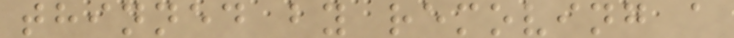thinned by removing a
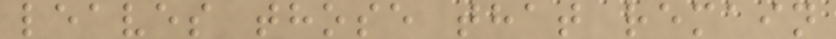leaves those that remain
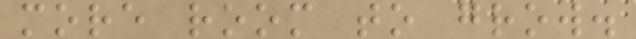more room to grow.
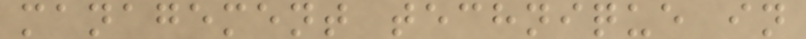management technique in
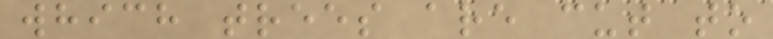which trees are cut to
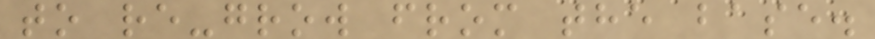to re-grow from the base.
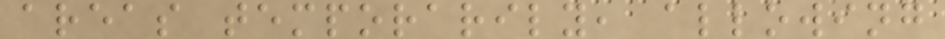areas temporarily, allowing
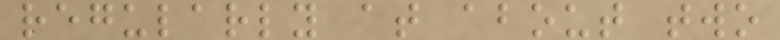regularly at about two
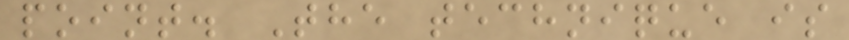point. The technique is
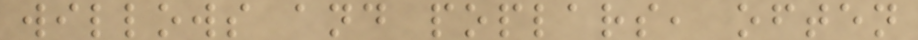willows and poplars, often
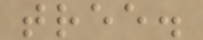tree.
